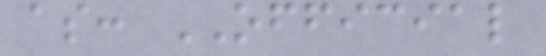as: OFFICIAL
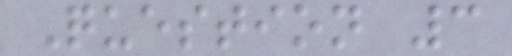Question 3
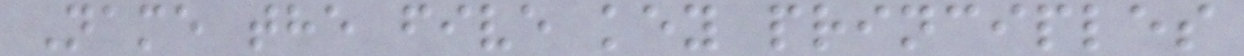Name the five key principles
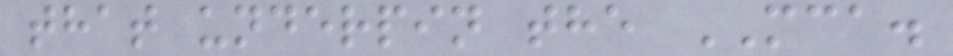that underpin the MCA.
